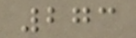273
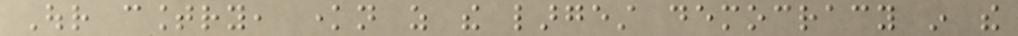Our country, known as the largest democracy in the
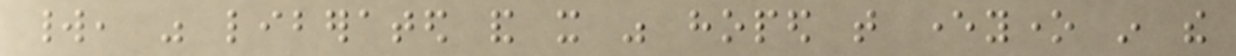world, was liberated and it was hoped that everyone in the
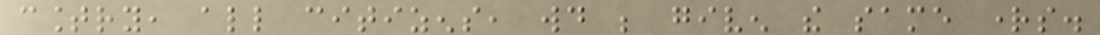country, all citizens, would be given the same rights.
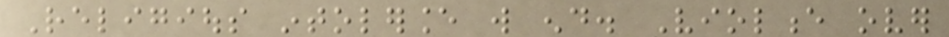Religious intolerance will end. Violence over
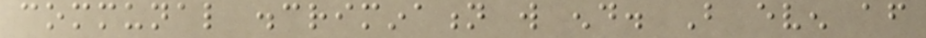communal discrimination will end. But even after
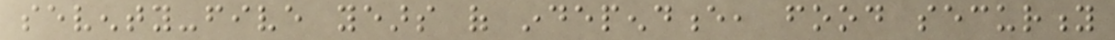seventy-five years of independence, food security
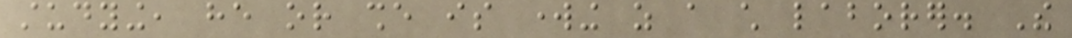studying, he or she is working as a child laborer. The
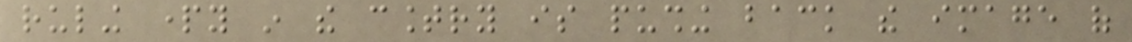ruling party in the country is pushing back the image of
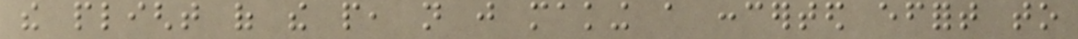the plight of the people, not just making a concerted effort to
